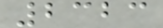2323
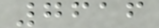7616
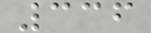336
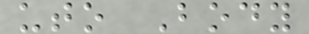uto Body
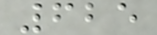625
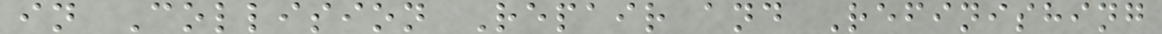in Collision Repair and Refinishing
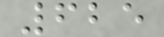625
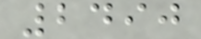2490
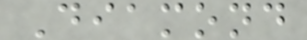Diamond
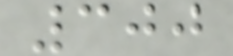300
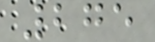275
